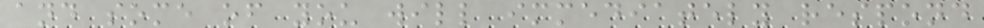and some of you will immediately respond
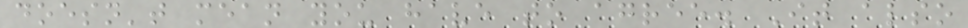doesn't mean you have to agree. It also
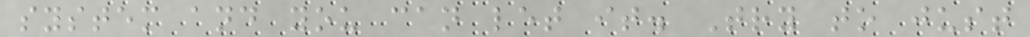system and you can let it. Try to just
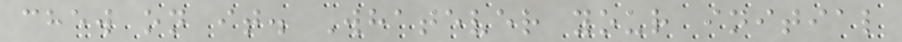chew on it. Whatever your initial
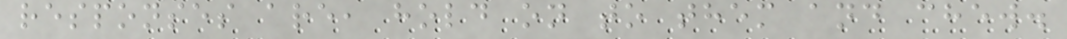responses are, hold on to them and chew.
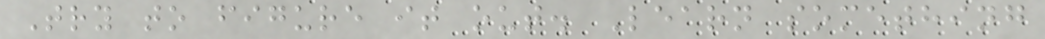Try to figure it out. Learn something
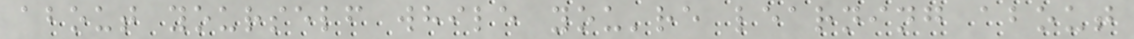about yourself while you're learning about
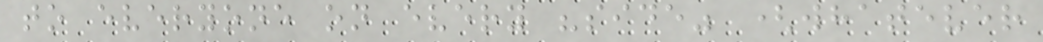to everyone on every "side" (whatever
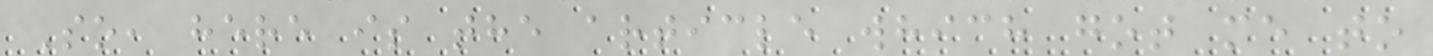So, here is the article which got me to
